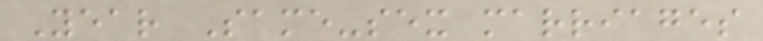Year Same-sex marriages
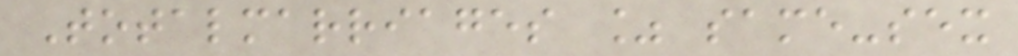Totalmarriages % same-sex
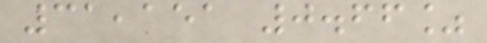31,151 0.66%
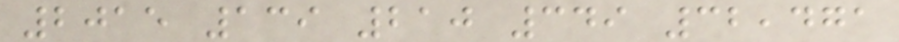2015 139 210 349 32,471
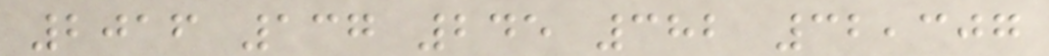2016 137 245 382 32,307
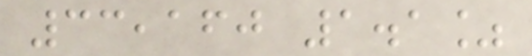33,160 1.1%
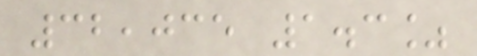32,035 1.3%
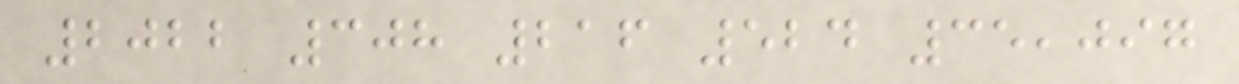2022 308 216 524 35,097
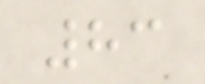83
